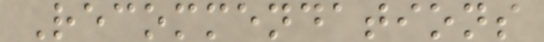Recommendations
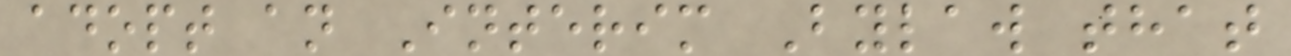adopt an Interim Bylaw that
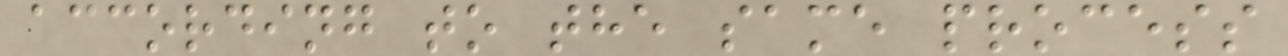according to the same process
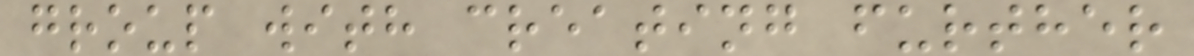group with creating further
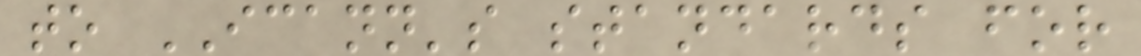to ICANN's standards for
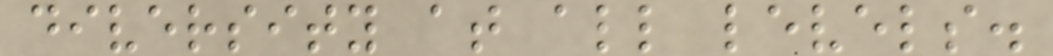diversity at all levels.
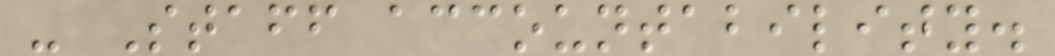- Staff accountability.
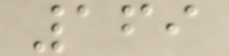169
